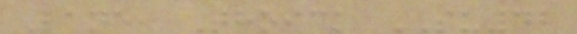Lane, Thoick SU42
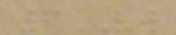6VW
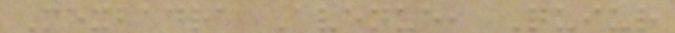Mexbadra Avenue, Quiur
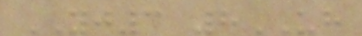YJ3 8UH
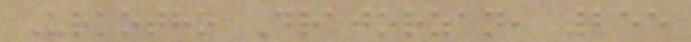Urkotho Drajorzan, 255
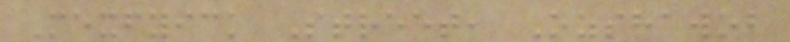Mexfyick Street, Ozshawob
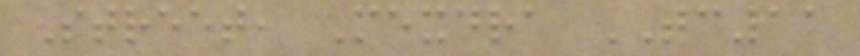Street, Mexdra TC11
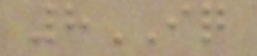8IQ
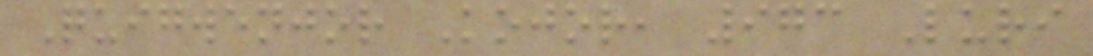Quigwenjor Kojor, 973 Luri
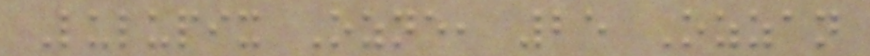Lulupix Ozne, 25 Ozzan
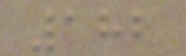182
